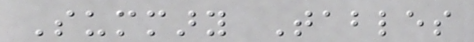Summary Tables
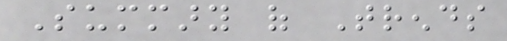Summary of Trends
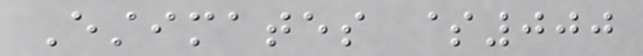Estimates $000
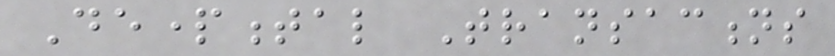Departmental Transactions
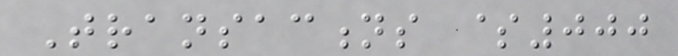Transactions $000
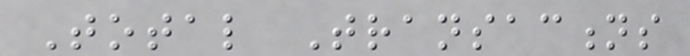Total Transactions
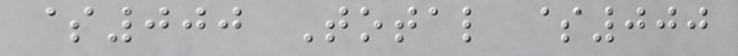$000 Total $000
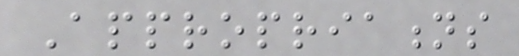Appropriations
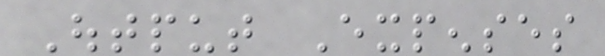Output Expenses
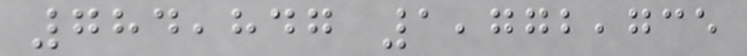784,847 1,772,735
